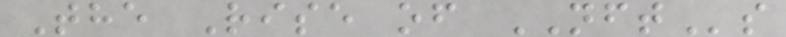The Rise of NFTs
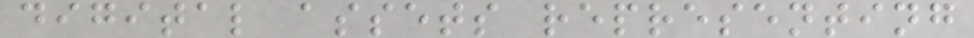digital assets representing
